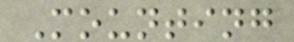Mounting
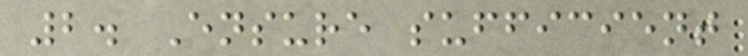2. Ensure sufficient
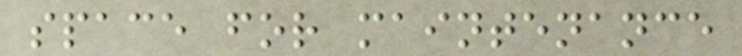space for maintenance
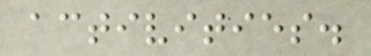activities.
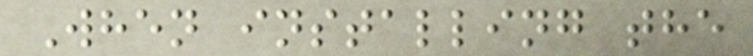When installing the
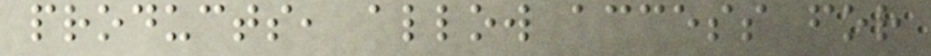products, allow access for
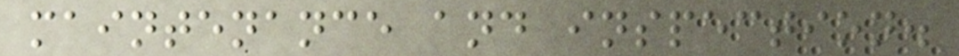maintenance and inspection.
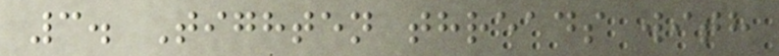3. Tighten threads with
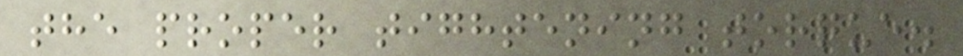the proper tightening torque.
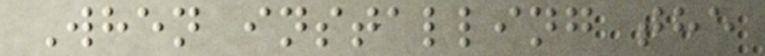When installing the
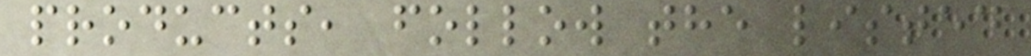products, follow the listed
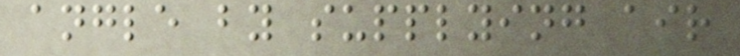angle by supplying air
